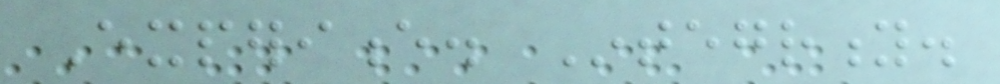Experience. Integrity.
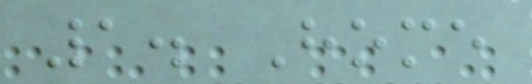1. Home
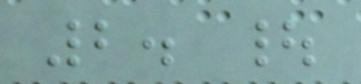2. |
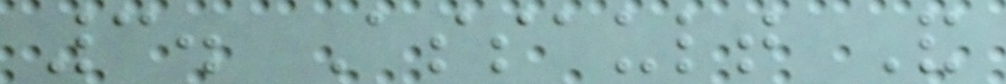3. Assault And
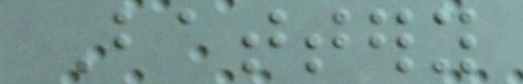Battery
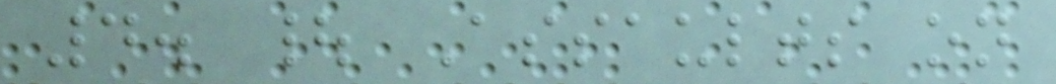4. | Assaults on
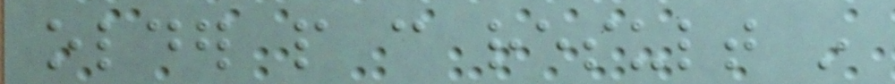older people can result in
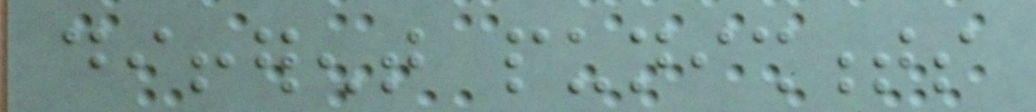different punishments
